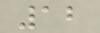12
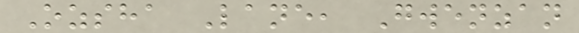Ozsha Lane, Gwenzan
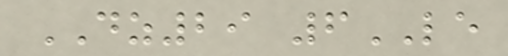DZ29 6LE
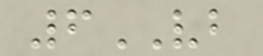6VB
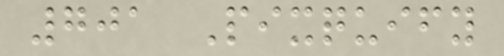701 Pixquify
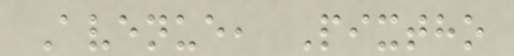Avenue, Pixtho
